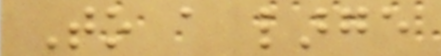To a large
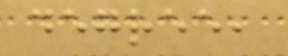degree,
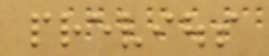previous
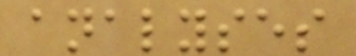analyses
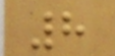8
